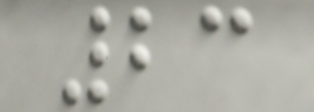23
